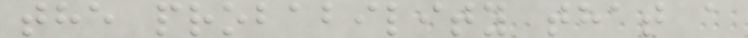the probability that a
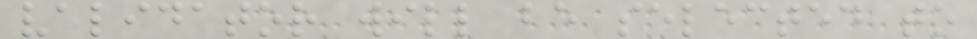validator will be selected to
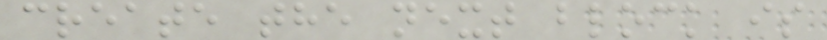create the next block is
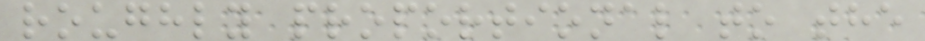roughly proportional to the
